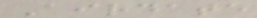Airdate
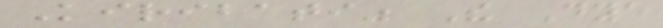Kiribati" The Dye
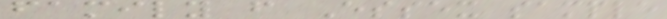family from Essex sample
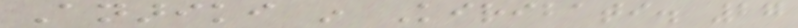Anariki in Kiribati. 27
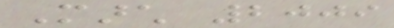March 2009
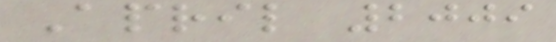April 2009
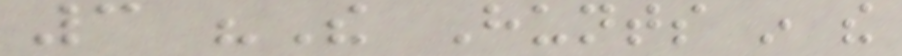3 "The Hunts in the
